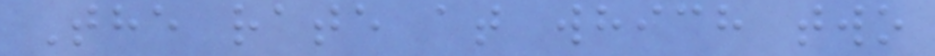The rate at which two
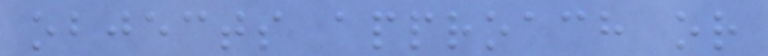objects approach or
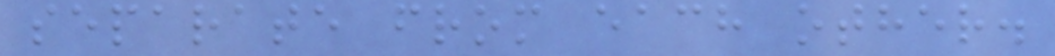separate from each other.
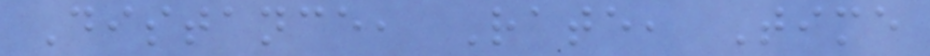Distance, Rate, Time
